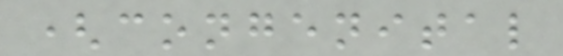(congenital
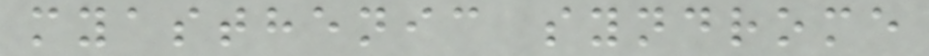myasthenic syndrome
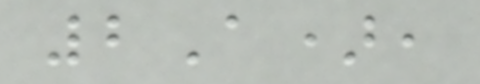2A),
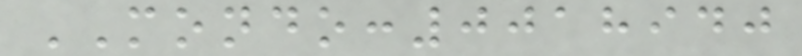MONDO:0018940
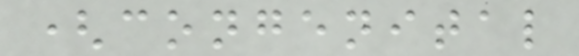(congenital
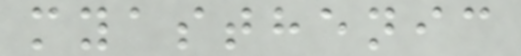myasthenic
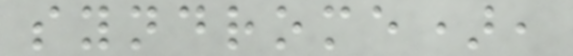syndrome),
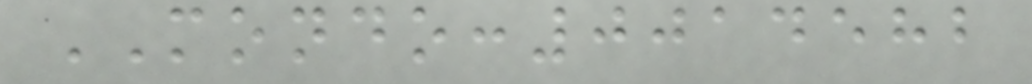MONDO:0014582
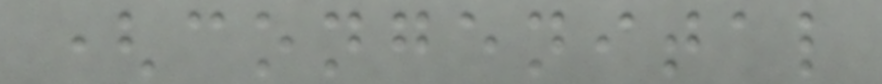(congenital
